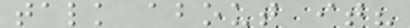talk about it?
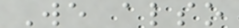We also
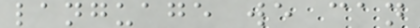language we can
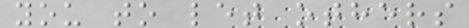you to let others
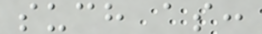such as:
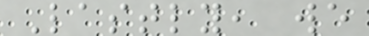Lastly, we
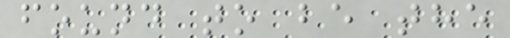found to be the
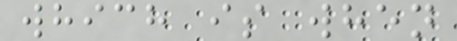which is when
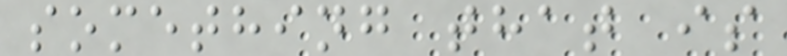something that is
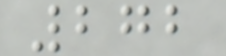272
